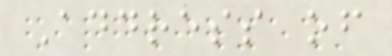Address of
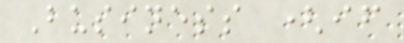Business (if
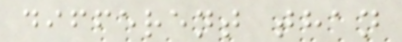different than
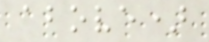above)
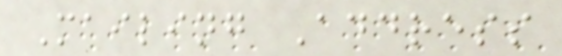Mailing Address
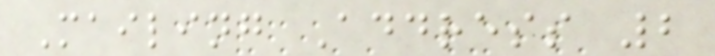Mailing Address 2
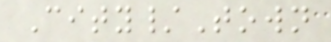City/Town
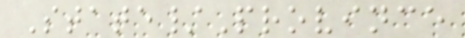State/Province
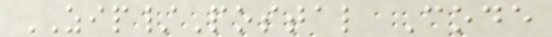ZIP/Postal Code
